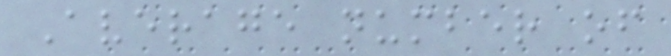Average number of
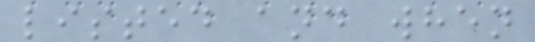listed and when
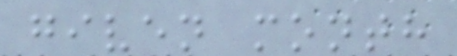given month
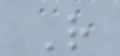R
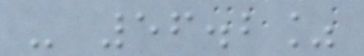- 56.2%
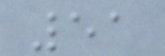51
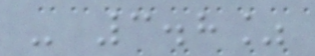- 3.8%
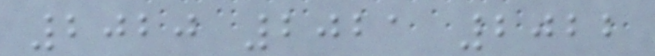2020 2021 2022
